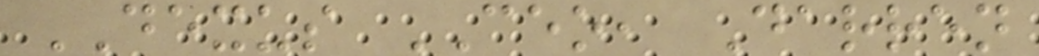DEXUS CEO, Darren
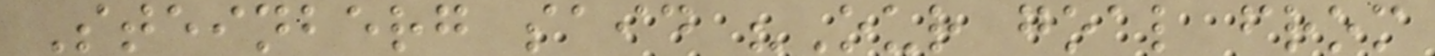Steinberg said "Our goal from
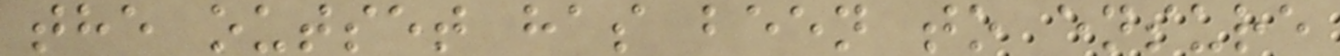the outset has been to ensure
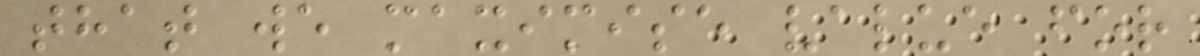that we maximise value for
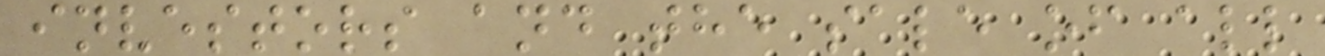investors and the sale of all
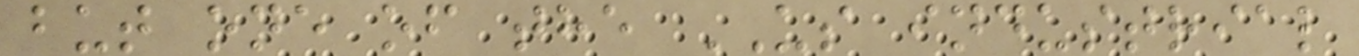but one of the US industrial
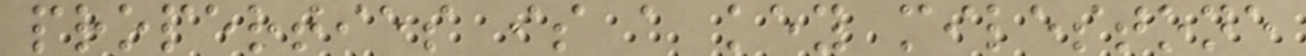properties is a key milestone
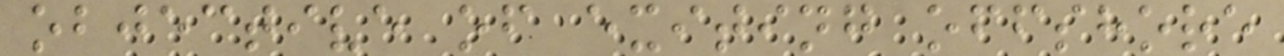objective of exiting offshore
